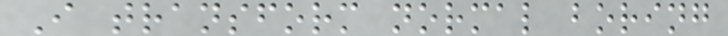I transform normal boring
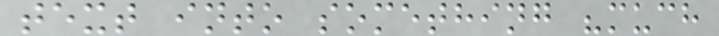text into something "much
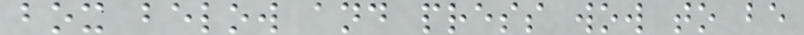box below and press wow to be
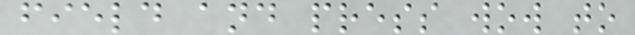field and press wow to
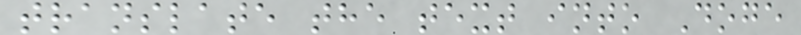translate the text into Doge
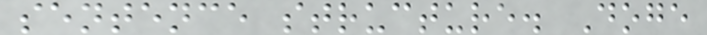sentence structure. Doge
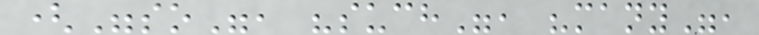("so", "such", "many",
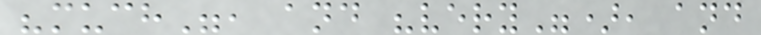"much", and "very"), and
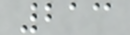213
